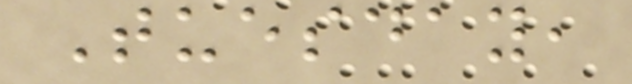Tuesday,
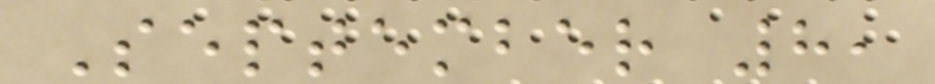September 8,
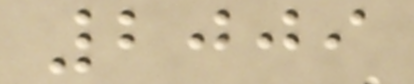2009
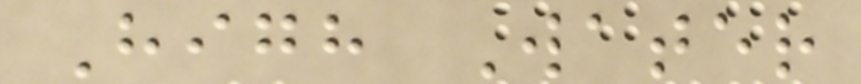High Water
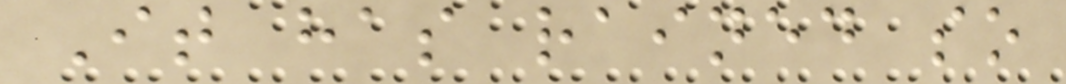It has rained so
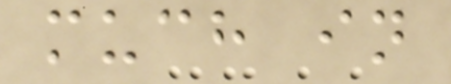much in
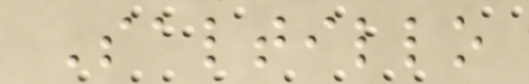Saltillo
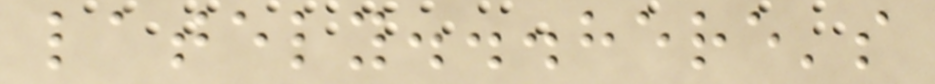lately...here's
